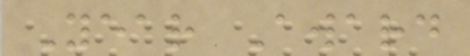Year Award
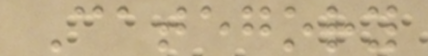Category
